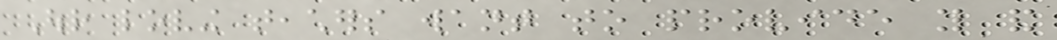Our loving teachers want to provide you and
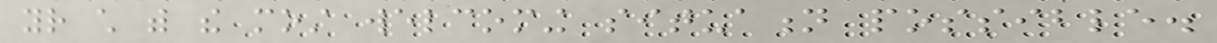your child with the most welcoming situation possible.
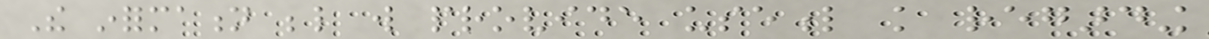The information below will provide useful knowledge regarding
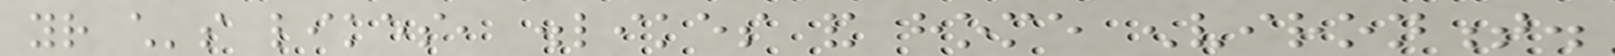your child's likes, dislikes and home environment.
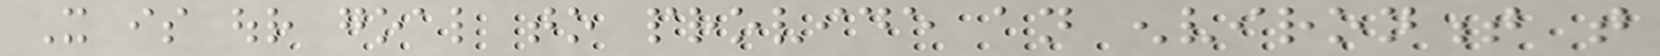It is our goal to provide an environment that
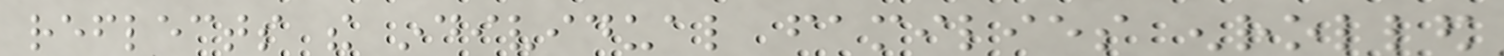reflects the individual families enrolled
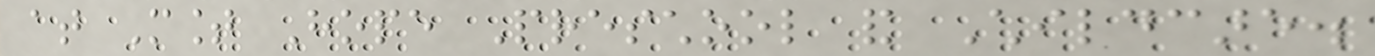at Mount Hope Preschool and Childcare.
